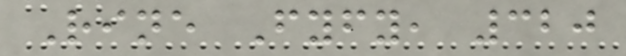Rine Fyfy, 320
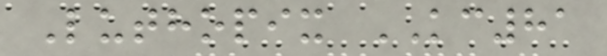Luthopix KC81
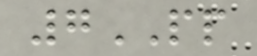7PP
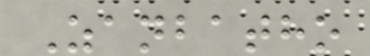Zanbatho
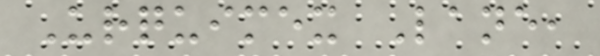Urquimex Lane,
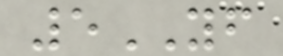5YF
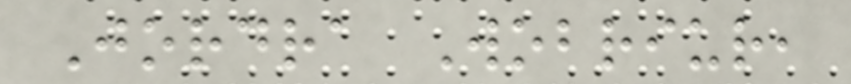Jordra Wobriur,
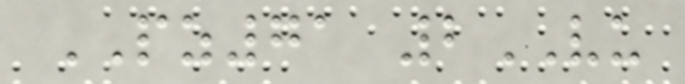PZ71 2VU
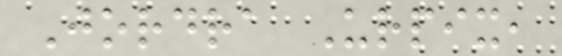Jordra Urpix,
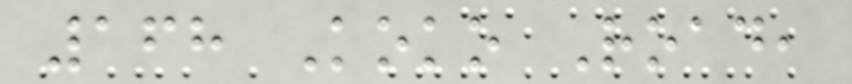168 Koko Road,
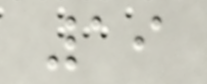19
